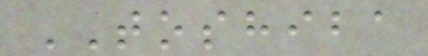TOSHIBA
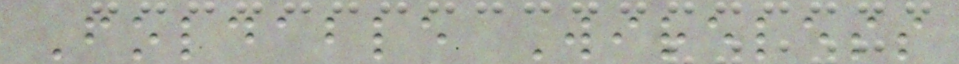Foldable Wireless
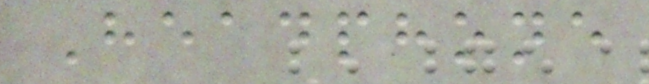Headphone
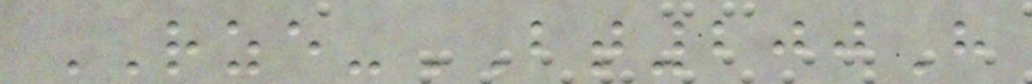RZE-BT200H
